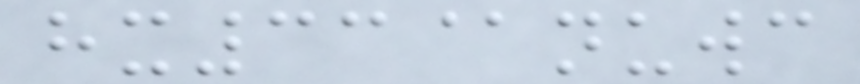hx33@nuwc
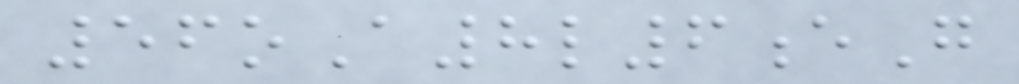56oA8l6eG
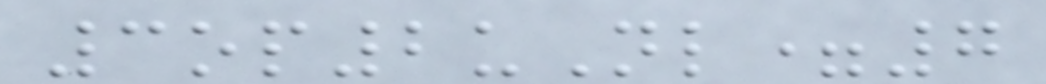3op2uNl=7
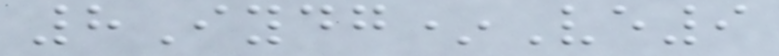8Iydg*Ve9
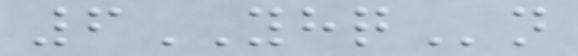6YHQn
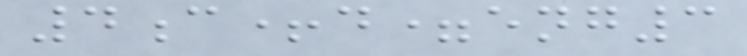4c+d=eng3
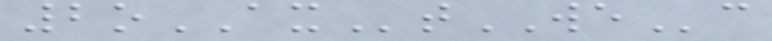2oAXtWEc
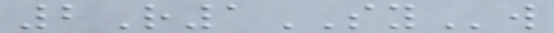2R1SYw
